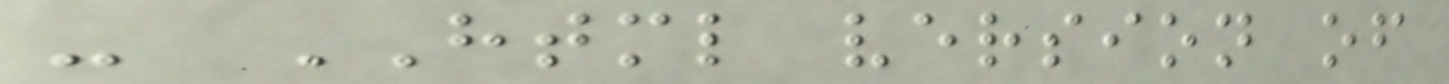- HTML version of
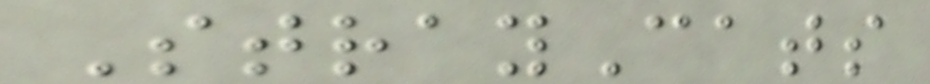StrayCats
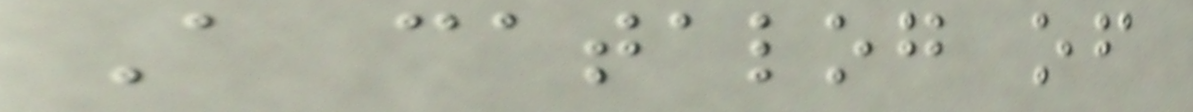A catalog of
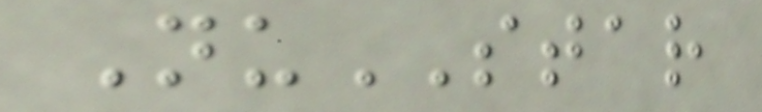NuSTAR
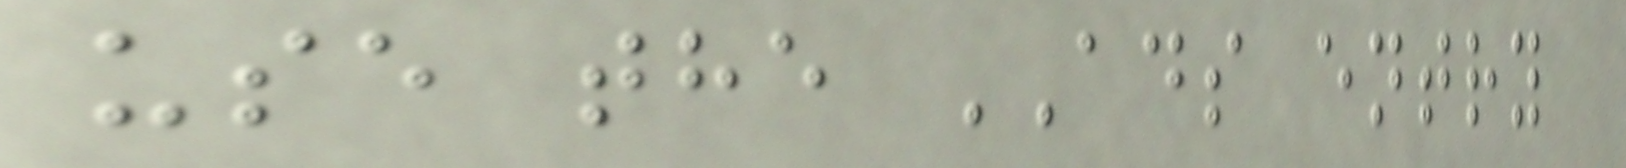use the ADS entry
